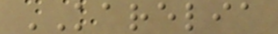KARELIA
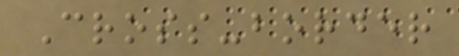Cross-border
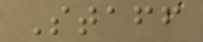Staff
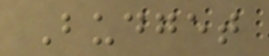Budget
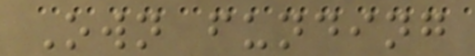Own funding
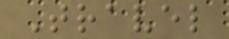Travel
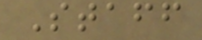Staff
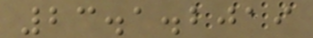23.1.2019
